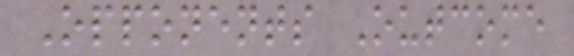Opponents Outcome
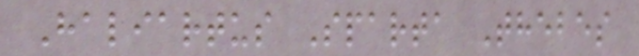Haliartus Sparta Thebes
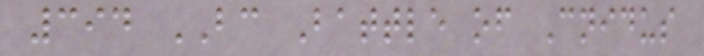394 BC Battle of Cnidus
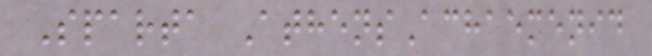Sparta AthensAchaemenid
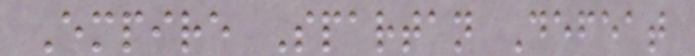Empire Spartan Defeat
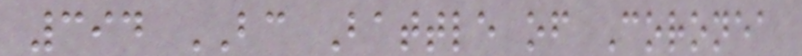394 BC Battle of Coronea
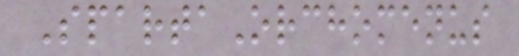SpartaOrchomenus
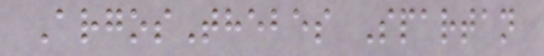ArgosThebes Spartan
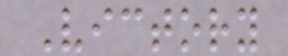Victory
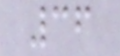36
